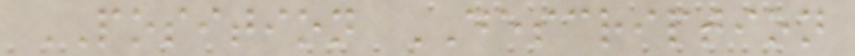POSITION DESCRIPTION
